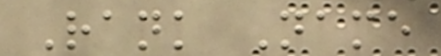Rank Name
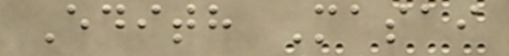Edith Masai
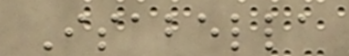Isabella
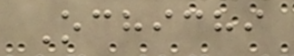Ochichi
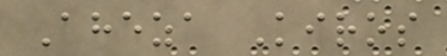Aheza Kiros
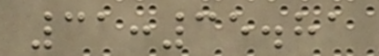31:35.81
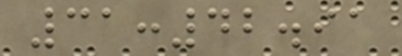31:42.91
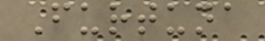Furtuna
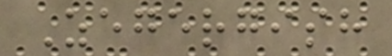Zegergish
